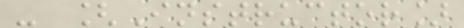- [Instructor]
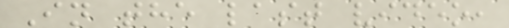In the last video,
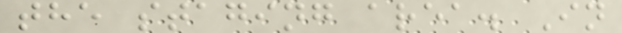the staging area. In
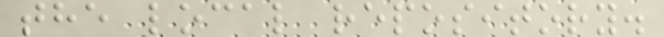the local repository.
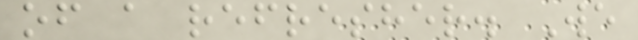of a refresher. We
